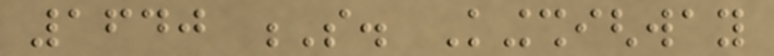1640 S. Kingshighway
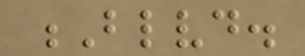Blvd.
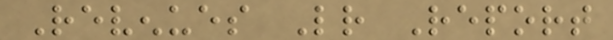Revenues Letter Report
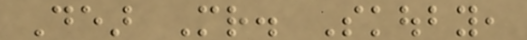Dear Mr. Skouby,
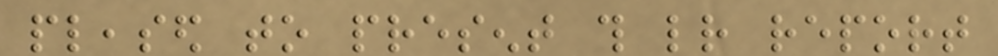pleased to present this letter report
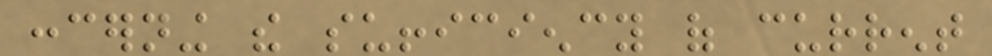concerning the sufficiency of current
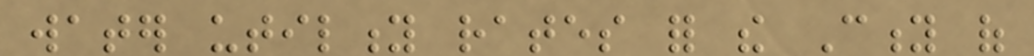water utility rates for the City of
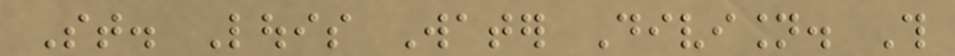St. Louis Water Division. This
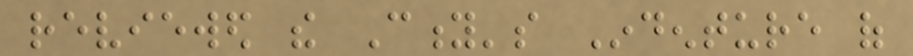reviewed the City's Indenture of
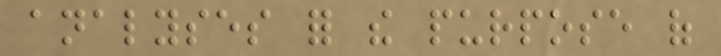analyses for the purpose of
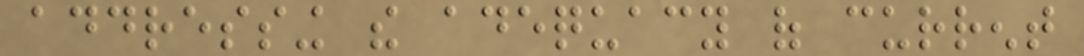addressing the adequacy of current
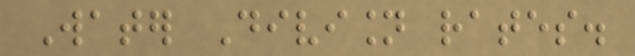Water Division rates.
